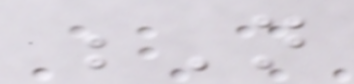N
